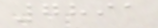7891
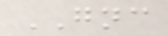GNC
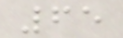65
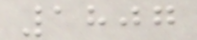1807
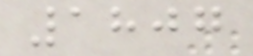1807
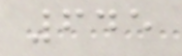645
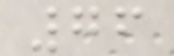76
